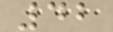42
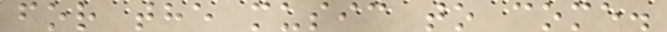for the music to come.
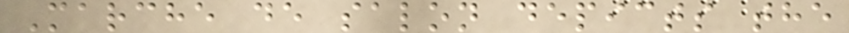Marche de salon depicts the
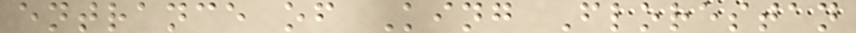entrance of King Florestan
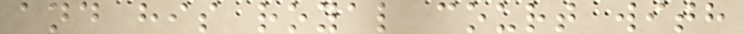and his royal court with
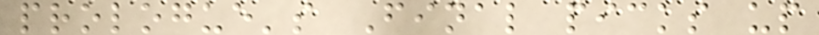prologue's Final picks up
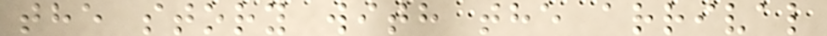the story with the arrival
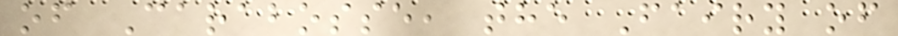of Carabosse, the Fairy of
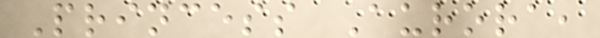Princess Aurora,
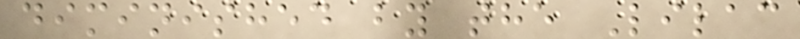diminished by the Lilac
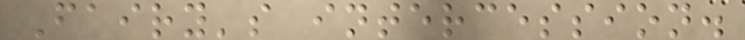Fairy's intercession.
